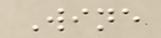Wine
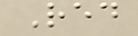Red
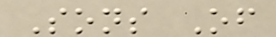Sons Of
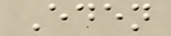Eden
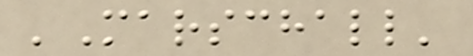'Marschall'
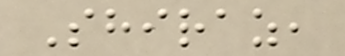Shiraz,
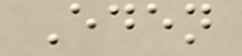Eden
